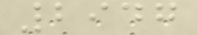2947
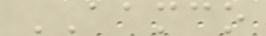AAMCO
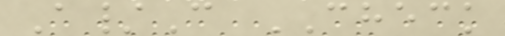A/C CHECK
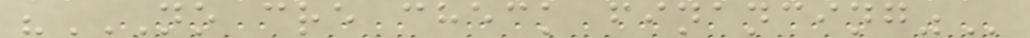"NO CRE CHECK FINANCING"
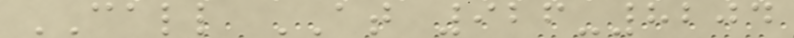CALL AT 926-8204
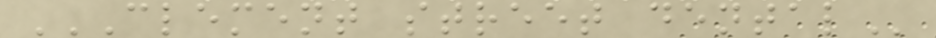CLEMENT STREET DENTAL
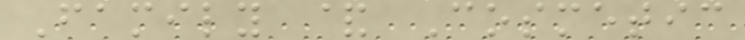Family & Cosmetic
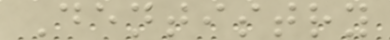Dentistry
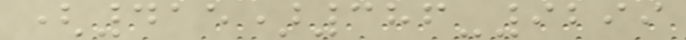(415)386-9299
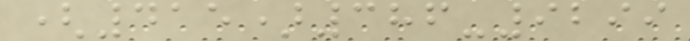(415)386-9299
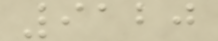9120
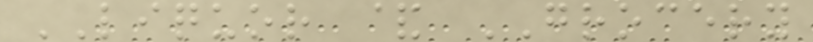LIQUOR & GROCERY
